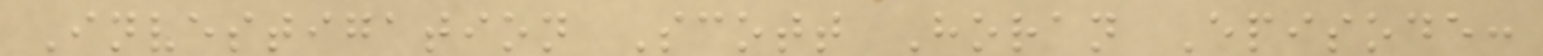Investigation Scott Horan Episode:
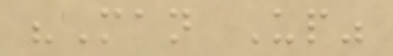"Man Up"
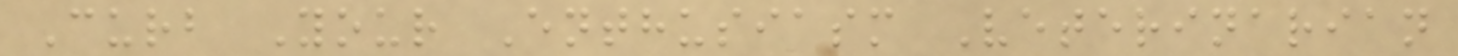Curb Your Enthusiasm Veterinarian
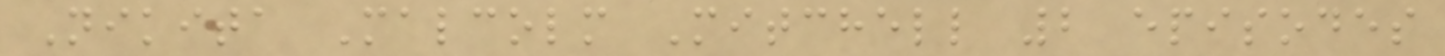Nikita Malcolm Mitchell 2 episodes
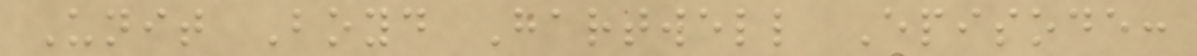Unit Boyd Hartwell Episode:
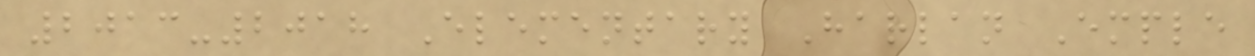2013-2018 Elementary Harlan Emple
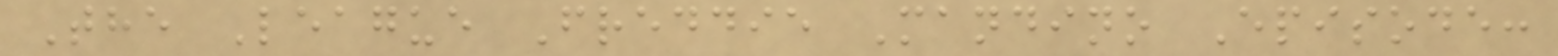The League Freddie Mandino Episode:
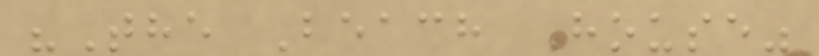"The Beach House"
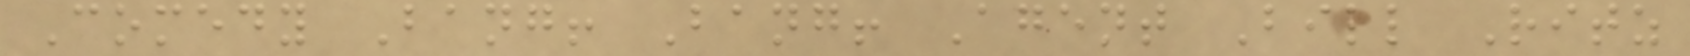Comedy Bang! Bang! Agent Bill Ritz
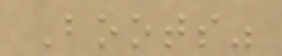Boots"
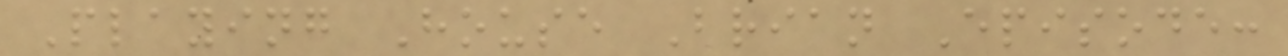Playing House Brian Episode:
